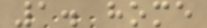1. home
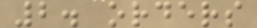2. orders
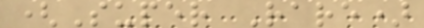(Super Rare)
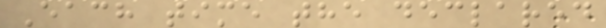Each time the declared
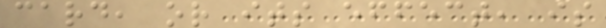card, or its effect, is
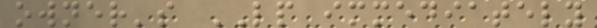owner's LP immediately
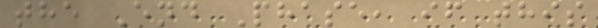the End Phase, if this
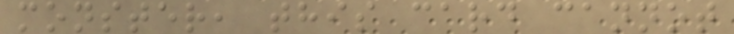monster, this card cannot
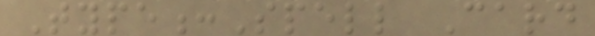Type:Spell Card
